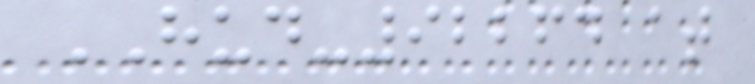HUD-92264 at
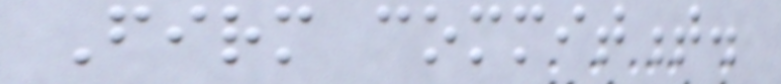Firm commitment.
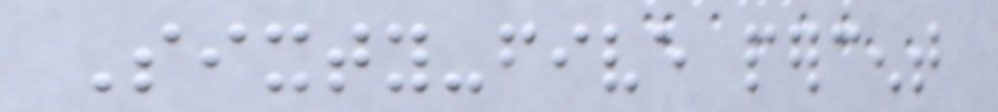Sixty-five percent
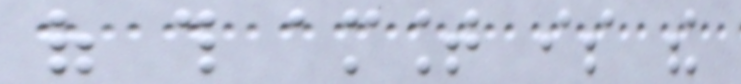of this amount is the
